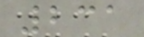231
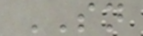SN
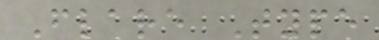Flare Type
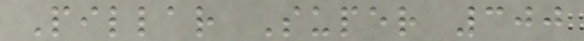Pillar Super 300
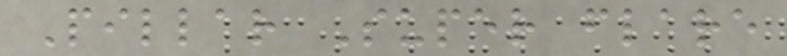Pillar Super flare
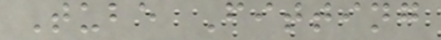Tube Fitting
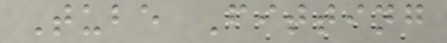Tube Fitting
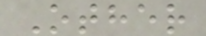Other
